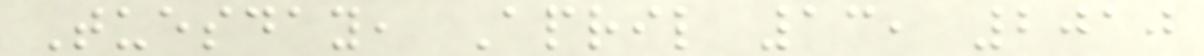Tuesday, April 13, 2010
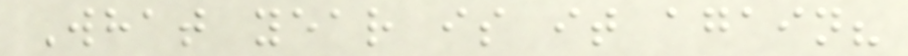What year is it again?
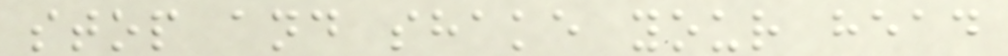stop and shake your head
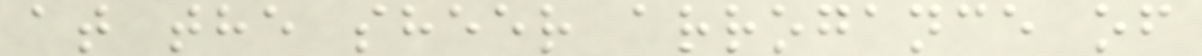at the sheer arrogance of
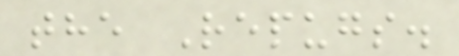the Repugs.
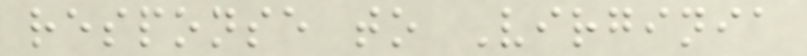response to Virginia
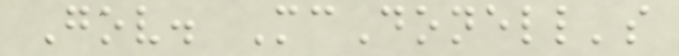Gov. McDonell's
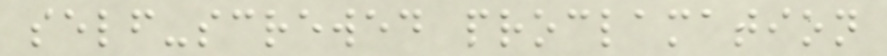self-screwed proclamation
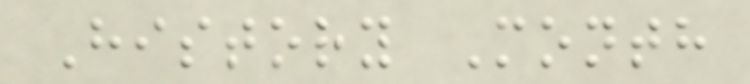History Month
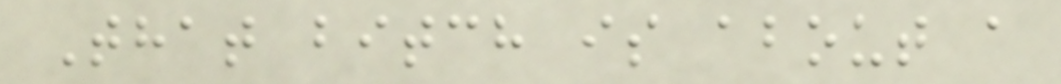That bitch is about a
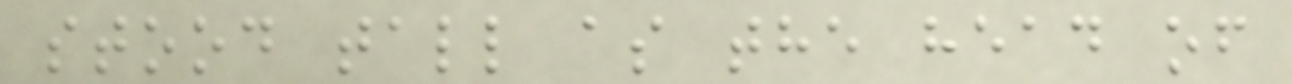stood tall as the head of
